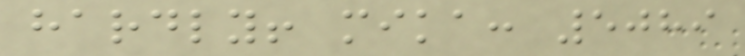hardly! mika: 5089
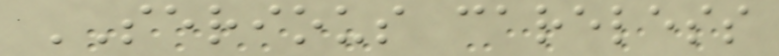SERIOUS careless
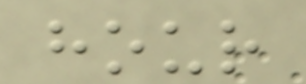hour
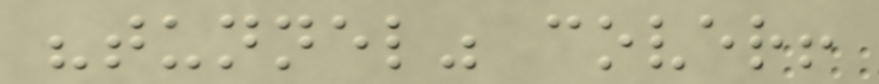"tunnel" cover!
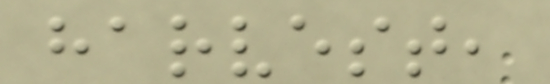harvest,
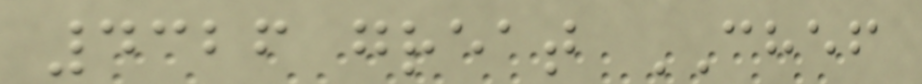4326 great CHEF
